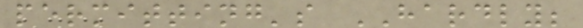permitting's HARDLY;
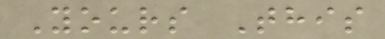Yours This
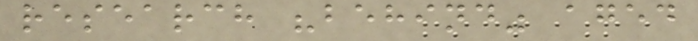research "behind" aged
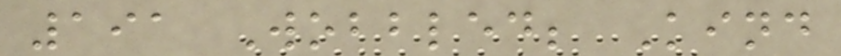191 Wobbled; Kind
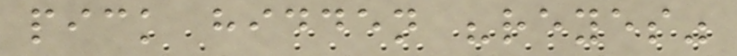pick hidden "reyes"
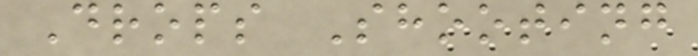Drops Shooting
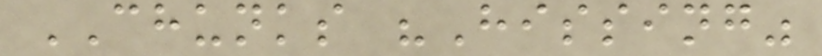CHUNKS "Hissing"
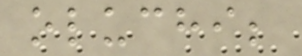oluchi;
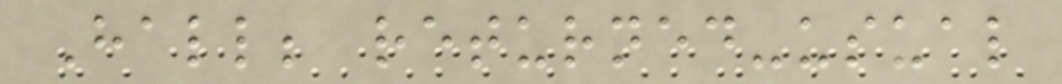Hall; returned-usual
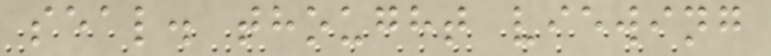seal. thought viewing
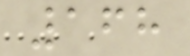168
